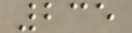235
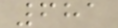681
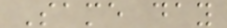Same day
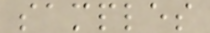samples
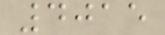4015
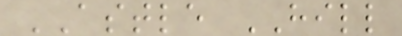ASTLE HILL
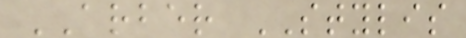ARBER STYLIS
